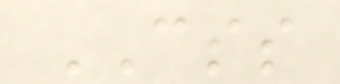CSS
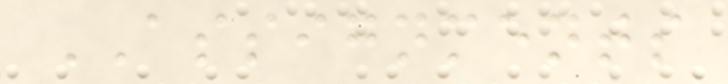ASSIGNMENTS
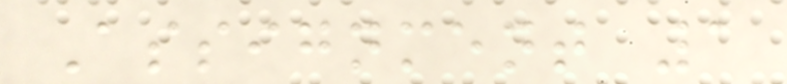Assignment 1
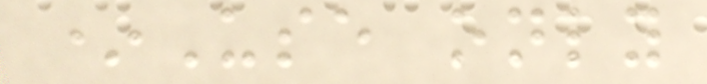*Use only
